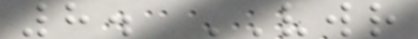8. VWR
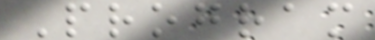Program
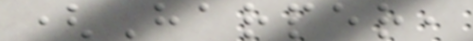(Harper,
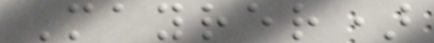Mayrer)
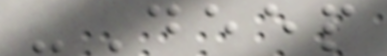-Deep
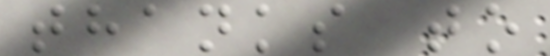thanks to
